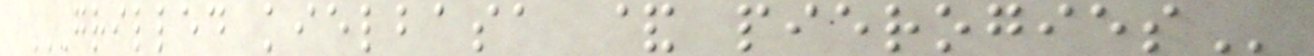GRILLED KIELBASA & PIEROGIES
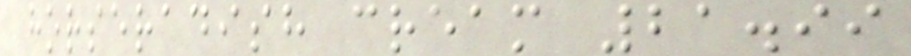horseradish cream 21.99
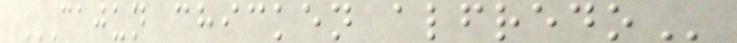CAJUN CHICKEN ALFREDO
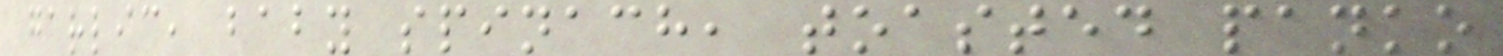garlic, baby spinach, toasted panko
